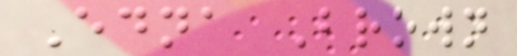Edna Brown
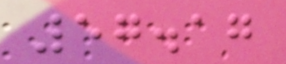57.17
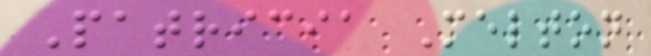Patricia Melton
